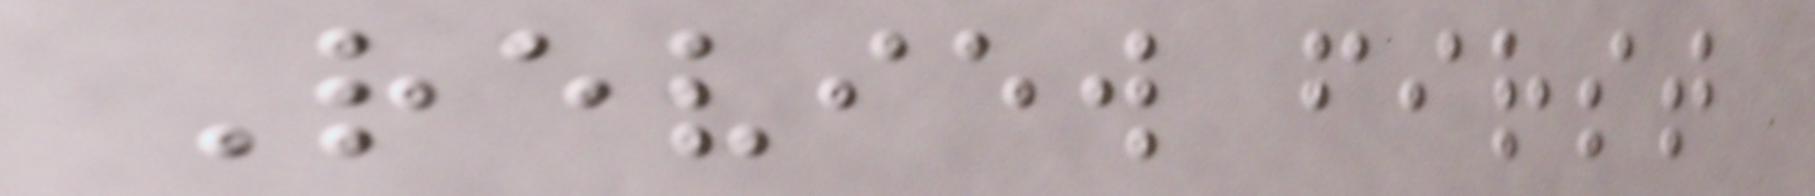Review first
